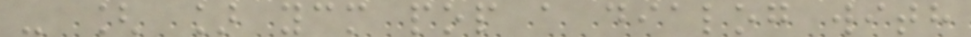- [ ] ycm pop a dialog with
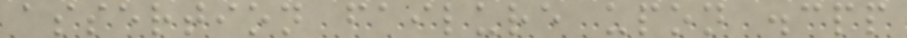assertion failure upon .cpp
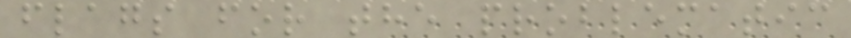flags for the problematic
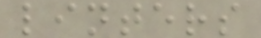linters
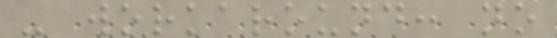- workaround: no
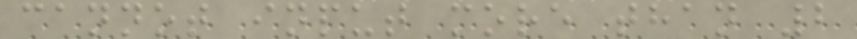cannot input more than 2
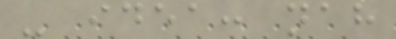- idea: nah
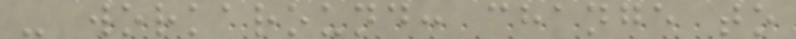- workaround: change to
